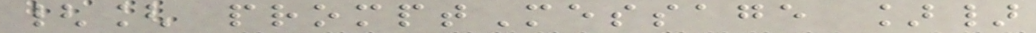{[ promptMessage ]}
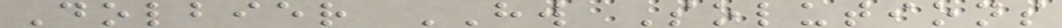Dolbier HW Solutions
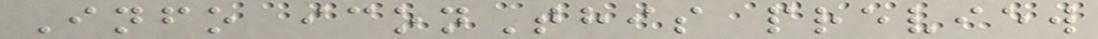Info iconThis preview
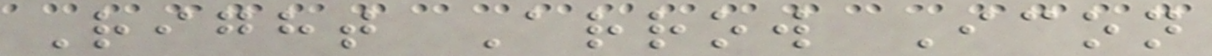Right Arrow Icon
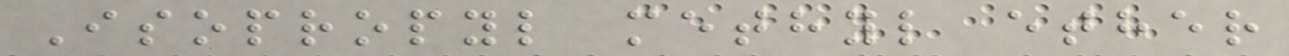Isopropyl methyl ether
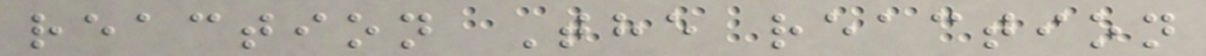reaction The reaction
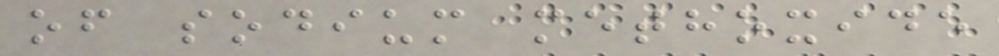of sodium methoxide
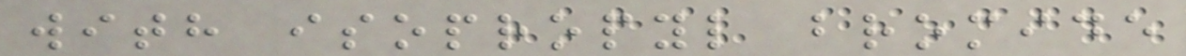with isopropyl bromide
